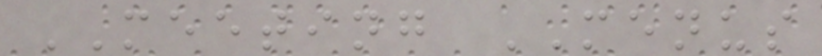MEETING MENUS
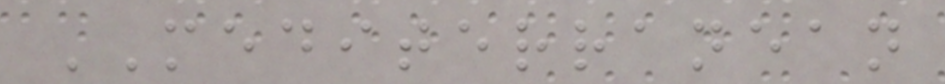MEDITERRANEAN
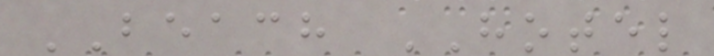BEACH HOTEL
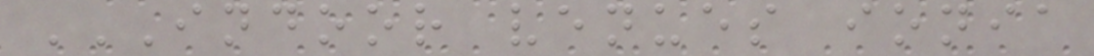INDOOR VENUES IONIA
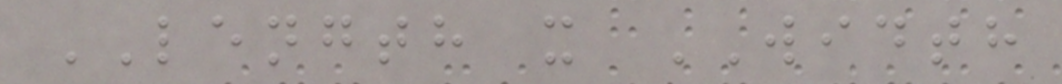LENGTH x WIDTH
